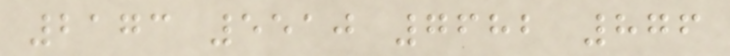2173 5510 7682 876
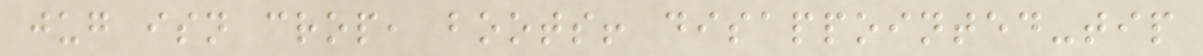jug isn crop, boots! disappointed-tip
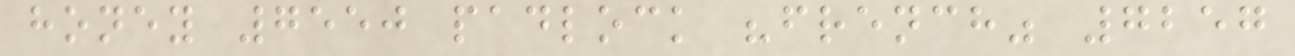honey 7550 padlock "french" 7257
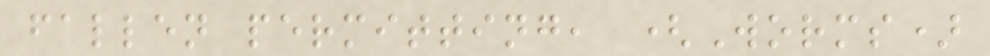fallen permitting, (Worms)
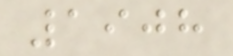1908
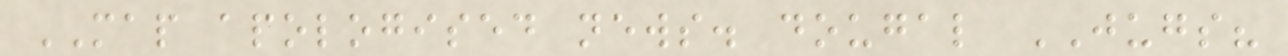MAP apologised news. dougal JUGS?
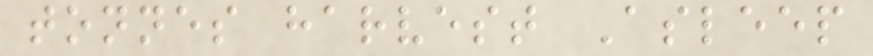tonnes harvest Asleep
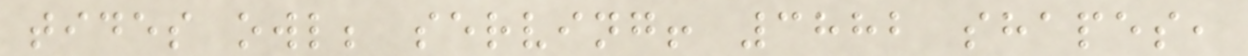tides owl; serving! 3882 shapes,
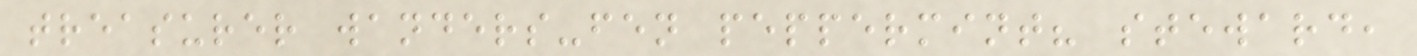treasurer wanders-fen peppermint? steward,
